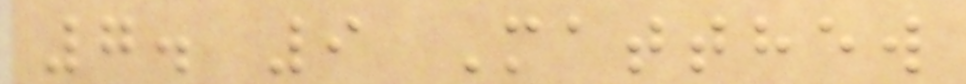7. 9 Matthew
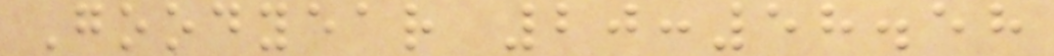Goodyear 20:58.58
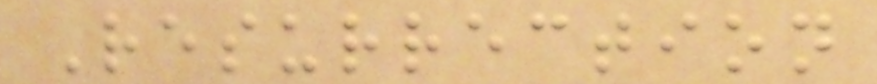Resurrection
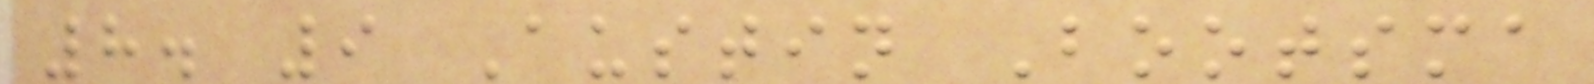8. 9 Austin Bootsma
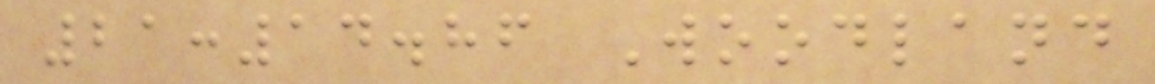21:14.86 Woodland
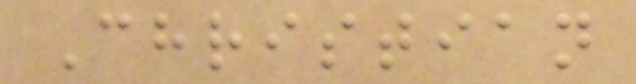Christian
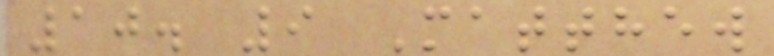10. 9 Matthew
